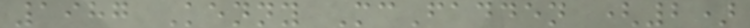1987 Kenny McFadden (2)
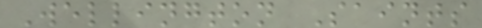Wellington Saints
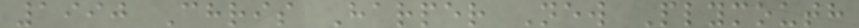1990 Chris Harper New Plymouth
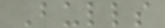Bulls
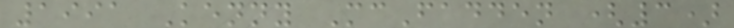1991 Kenny McFadden (3)
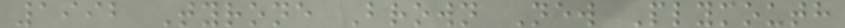1992 Tyrone Brown New Plymouth
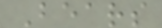Bears
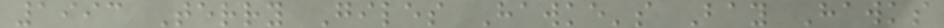1993 Terry Giles Hawke's Bay Hawks
